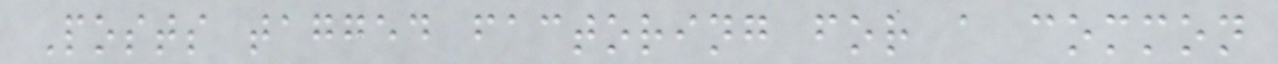Posts tagged factoring for a common
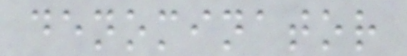denominator
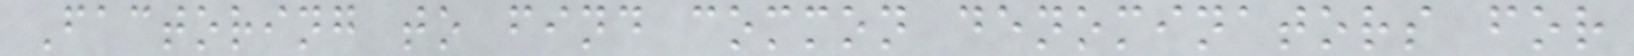Factoring to find common denominators for
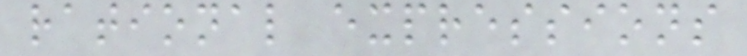rational expressions
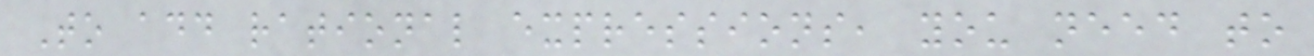To add rational expressions, you need to
